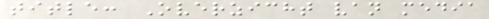title: Overzicht van media
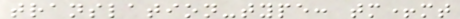translation-type: tm+mt
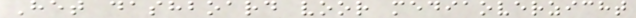Het dashboard voor mediaoverzicht
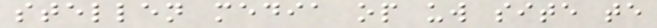stellen media op uw site te
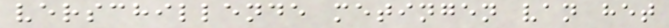verschillende metingen van het
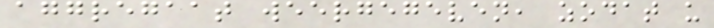aggregaat weergegeven, zodat u
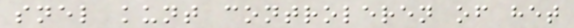snel kunt controleren of het
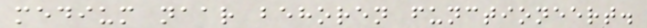medium naar behoren functioneert.
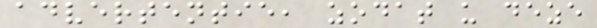advertentie, zodat u deze
